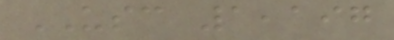USC 1,197
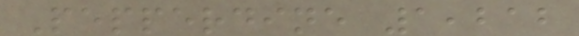Pepperdine 1,212
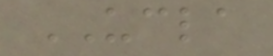UCLA
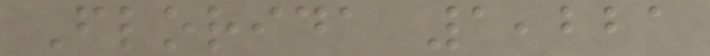Florida 1,221
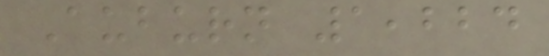Auburn 1,224
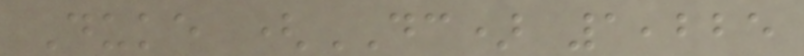Duke (DC) 1,225
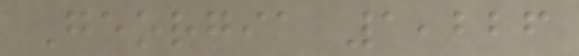Georgia 1,226
